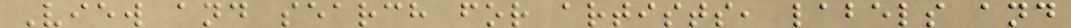View and search for artists, labels and
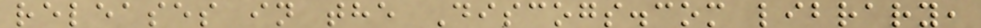releases in the Discogs.com library,
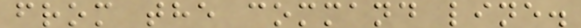from the command line.
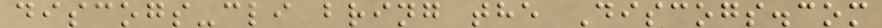discogs-cli bring the Discogs.com
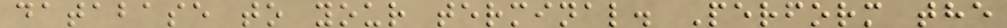database to your terminal. Perform the
